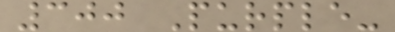300 Purple-
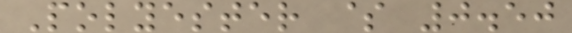Polyester $ 0.50
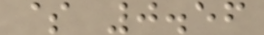$ 0.56
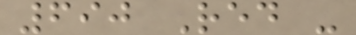690 Red -
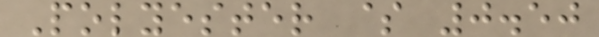Polyester $ 0.50
